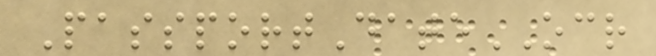PassportDateOCR
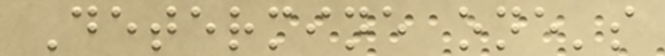Determine one's
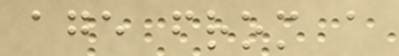age from a
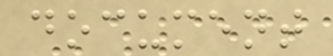document
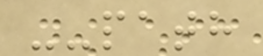--path
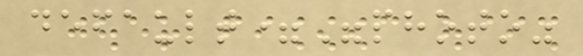default="photo"
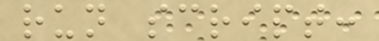run script:
